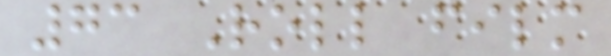73 Roll film
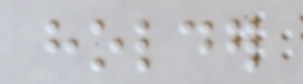holder
